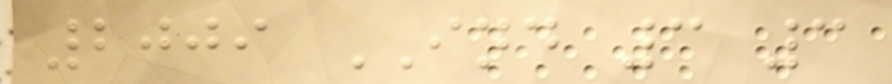2009 IND 3 3
